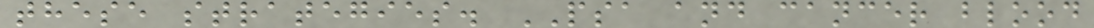these strategies. PSA and cancer blood
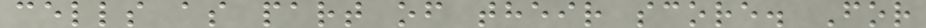cells as part of their score. For
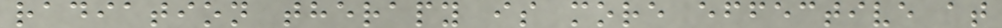radiation therapy is more effective at
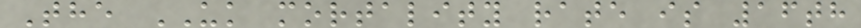The UK mortality rate is 16th
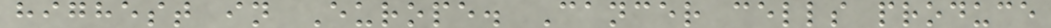highest in Europe. Cancer cells produce
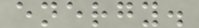energy.
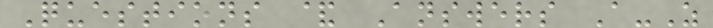Questions & Answers A-Z
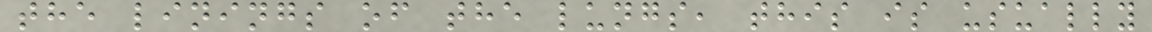the linings of the lungs, this is usually
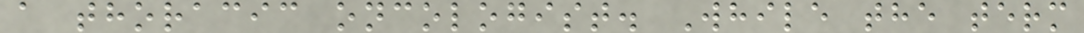a thoracic oncologist. While the term
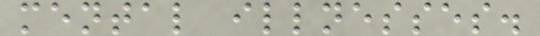mental illnesses.
